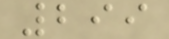299
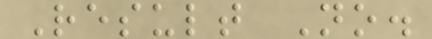Result No.
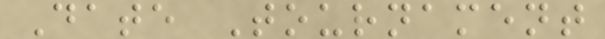Date Tournament
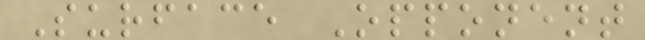Surface Opponent
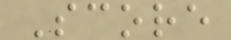Score
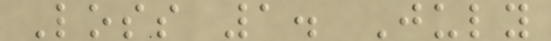Loss 1. July
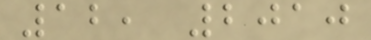12, 2010
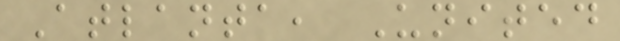Atlanta, United
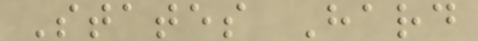States Hard
